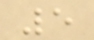5
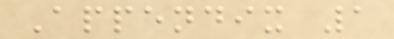Appendix 1
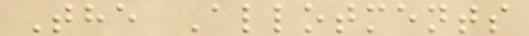The Allotments
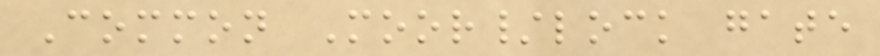Common Moor/lock gate
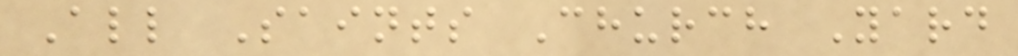All Saints Church Yard
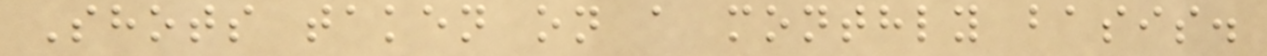Shots taken on a monthly basis.
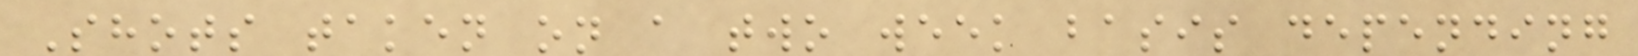Shots taken on a two week basis depending
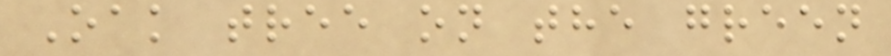Oak tree on the green
